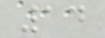14
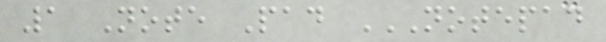1 Note Pad NOTEPAD
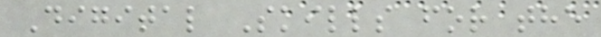Digital Skills for the
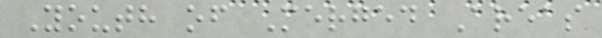Youth of Merged Areas
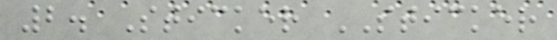2. Sticker STICKER
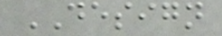DESIGN
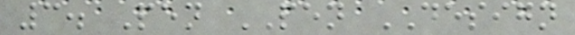3. Pen PEN DESIGN
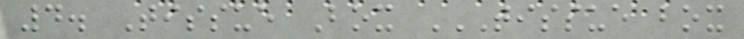4. Tissue Box TISSUE BOX
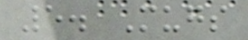5. Mugs
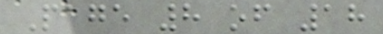Page 8 of 18
